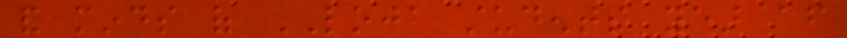and minds of LOJA students year after
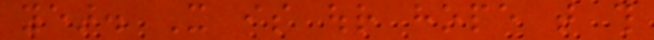year. It is our hope that this
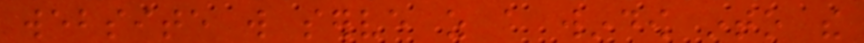website will serve as a window into the
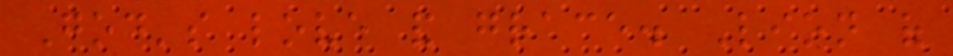God's love and grace. Lion of
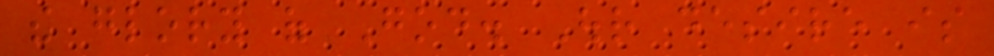the glory of God. Our desire is
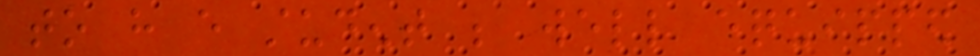to have every student be well equipped
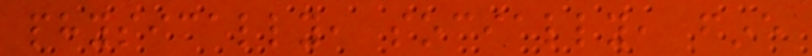physically, socially, fine
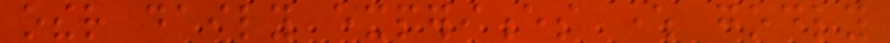other daily experiences where godly
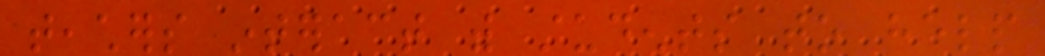teachers interact with students to help
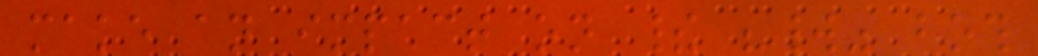make an impact on their "world" both
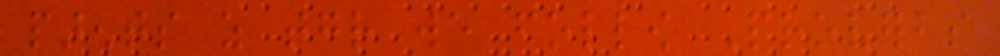parents as together we follow Proverbs
